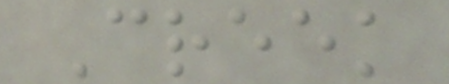Creek
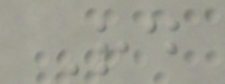Rd
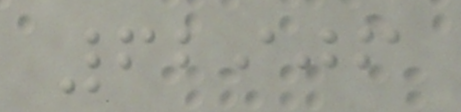62906
